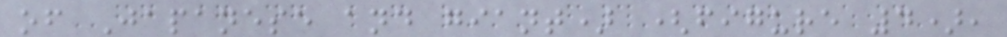of Japanese and giant) (figure 4),
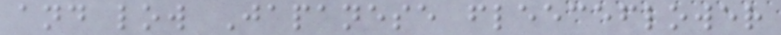and low Japanese fleeceflower
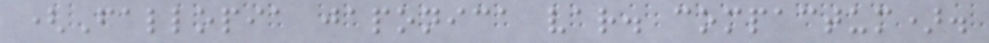(Fallopia japonica var. compactum).
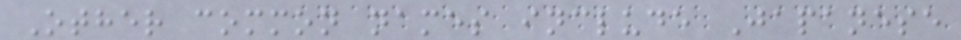Other common names include Japanese
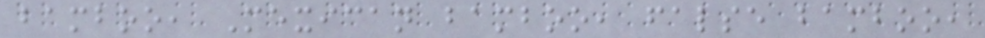bamboo, Mexican bamboo, false bamboo,
